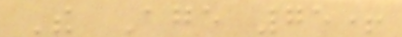The Age 75+
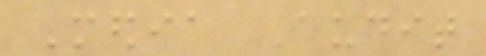Media Audit
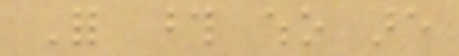For those who are
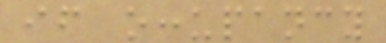if occupancy
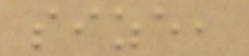size,
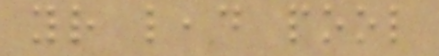your lead pool
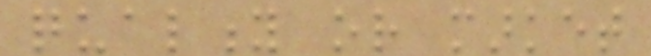quality or market
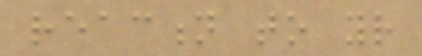reaction to your
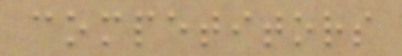competitors
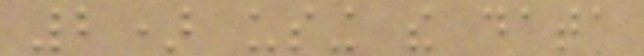2) using the data
